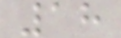18
